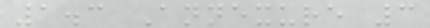1.3 Annexure 3
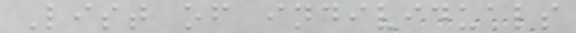List of individuals
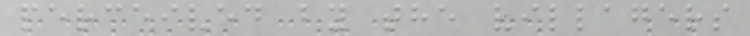perceived by the villagers
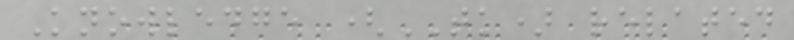Knowledge (TK) related
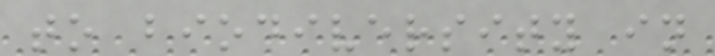to biodiversity in
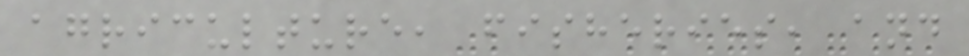agriculture, fisheries, and
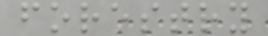forestry
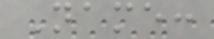Name:
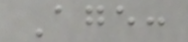Age:
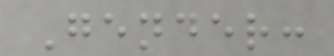Gender:
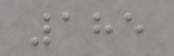185
